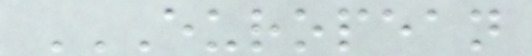EUROPEAN
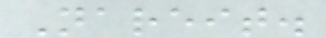Nareit.
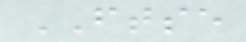FTSE
